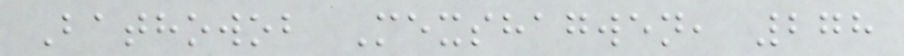Bathowob Mexshagwen, 278
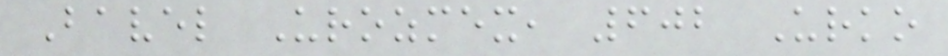Bavel Urozmex, 602 Urko
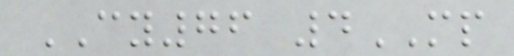CY76 4MP
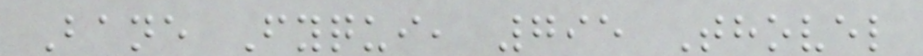Bane Fyqui, 795 Thovel
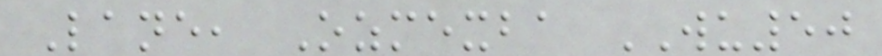Lane, Ozmexba WU50
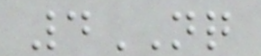4NQ
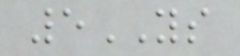5YS
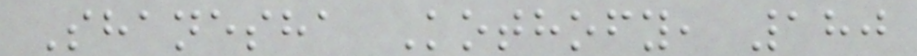Shanesha Kothofy, 180
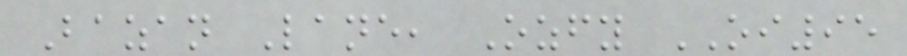Bazan Lane, Ozfy OI95
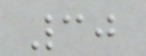30
